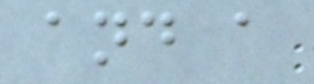and a
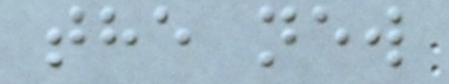the new
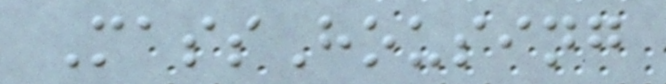MassHousing
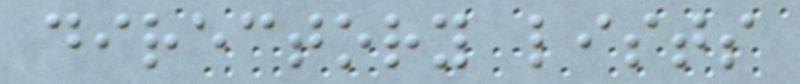directory lists
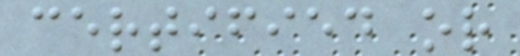certified or
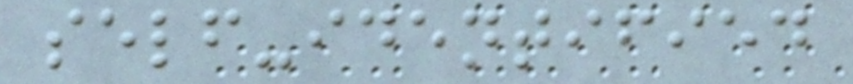self-identified
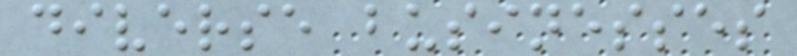diverse businesses
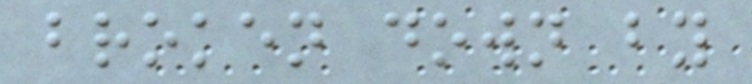broken down by
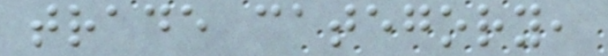trade category,
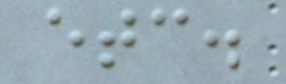etc.
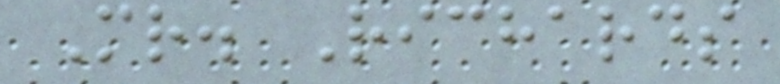Mr. Richards
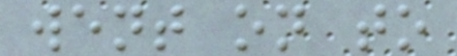went on to
